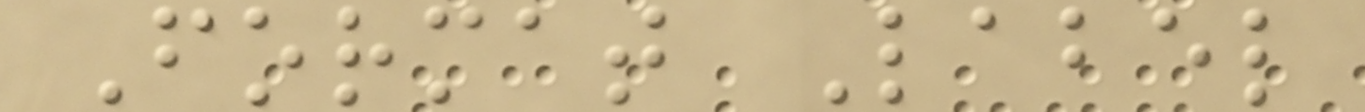Format Label
